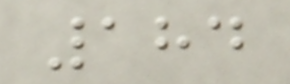184
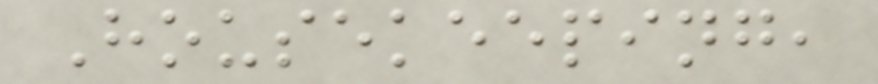Housekeeping,
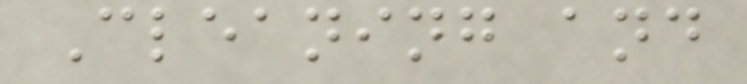Cleaning and
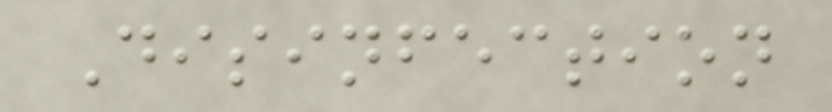Disinfection
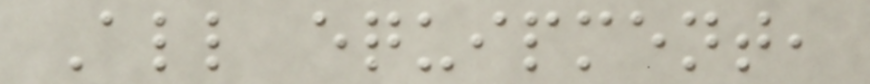All equipment,
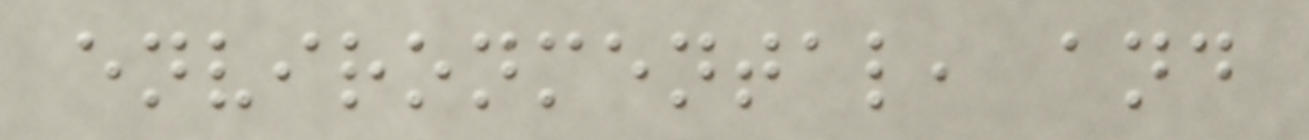environmental, and
